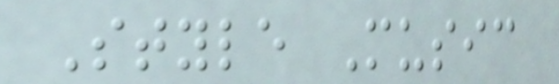Style Music
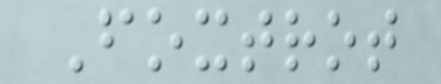Foxtrot
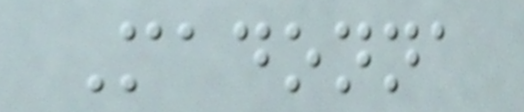Madonna
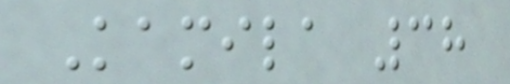Kamila 38
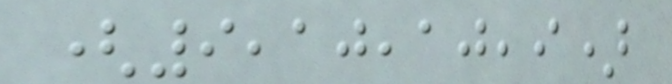(9,10,10,9)
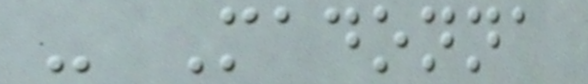- Madonna
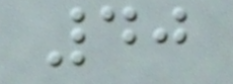40
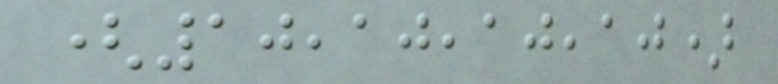(10,10,10,10)
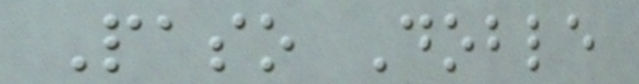Paso Doble
